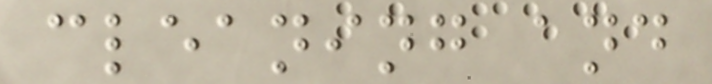cleaning and
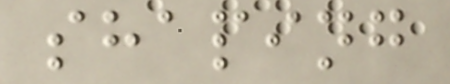shaping
